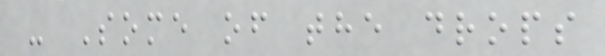- Some of the drops
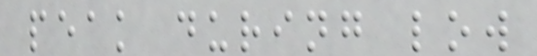peak during low
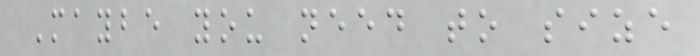Maybe you need to size
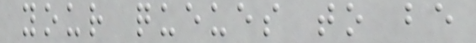your queues to be
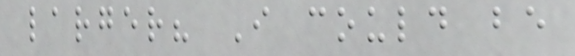larger? I could be
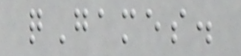qGames.
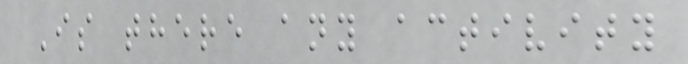Is there any activity
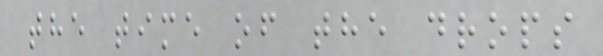the time of the drops
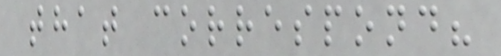that correspond?
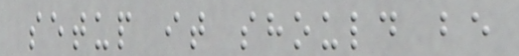setup it should be
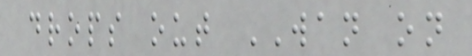drops out WAN on
